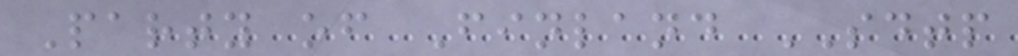Party of Finland SDTP
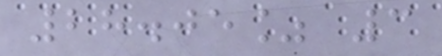28.05% 3
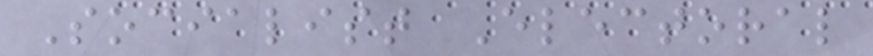Socialist Electoral
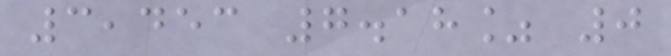3,453 7.18% 0
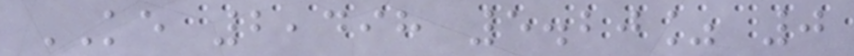KE 2,498 5.20% 0
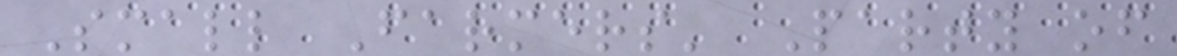Small Farmers' Party of
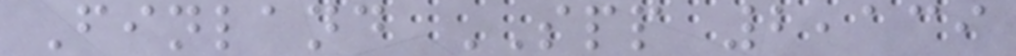Finland SPP 2,139
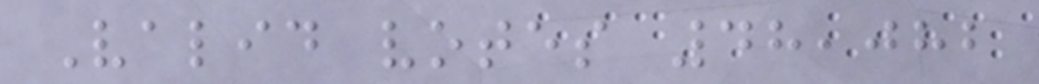Valid votes 48,082
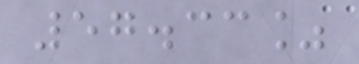57.33%
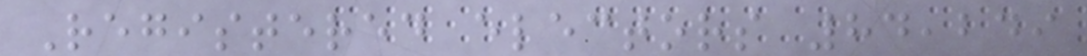Registered electors 84,249
